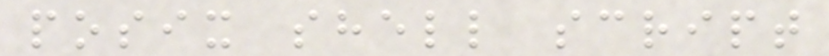posix shell script
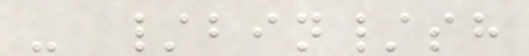- /bin/sh
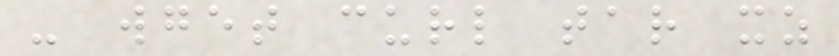- wget curl tar xz
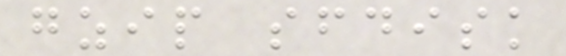gzip sfdisk
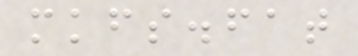mkfs.fat
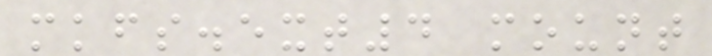mkfs.ext4 mount
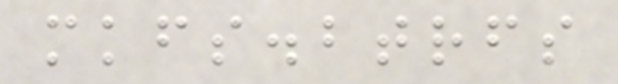mkfs.btrfs
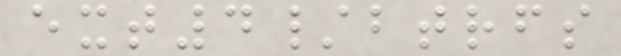ext4/btrfs
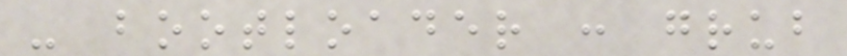- bootloader : grub
